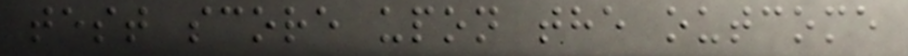test score upon the outcome
